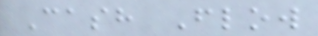Cash Flow
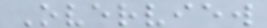Overview
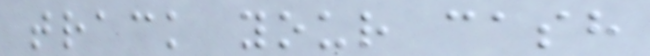track your cash
